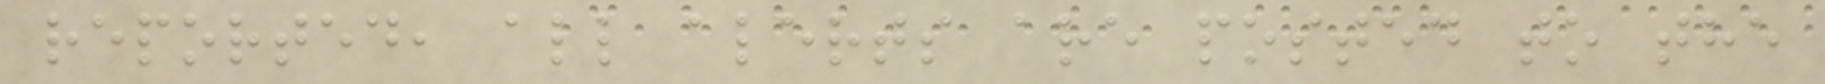reported, all alerts are posted to the
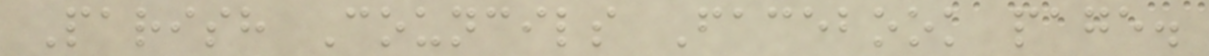Parish Councils Facebook page.
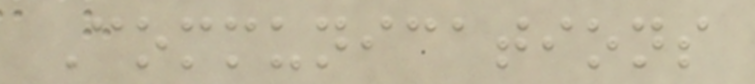Communications
